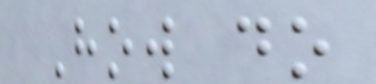How do
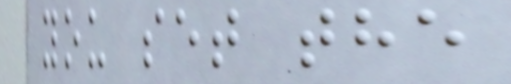you set the
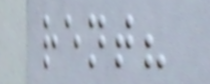rent?
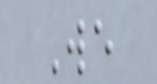We
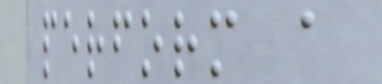perform a
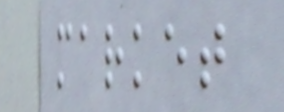market
